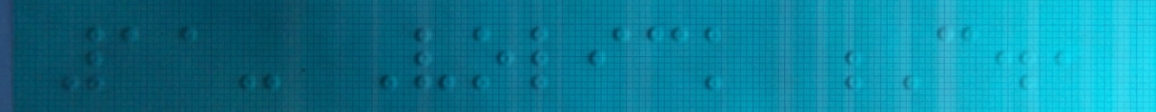11- Volick C.,
